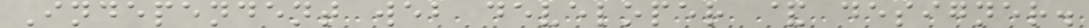Independent web developer & designer.
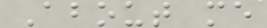About me
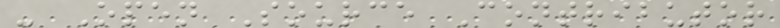- Open Source Contributor
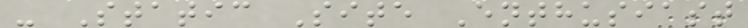- Static Site Enthusiast
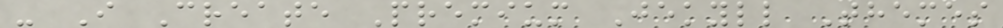- I Create Premium Jekyll Themes
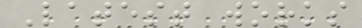Latest works
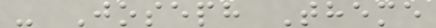- Joseph Theme
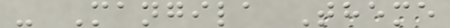- Mangila Theme
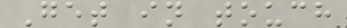Get in touch
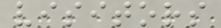visitors
